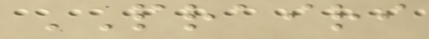PRAIRI
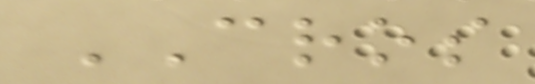CROS
